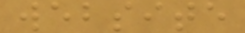website
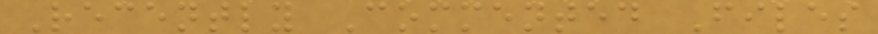Recently Commented Files
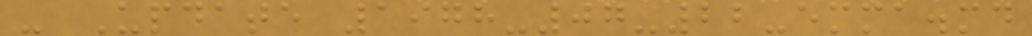- Update 1978-07-22-emma.md
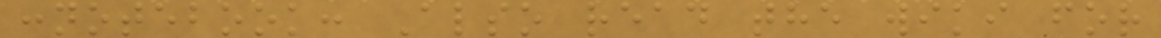:notebook: Also read the wiki for
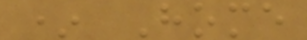* Home
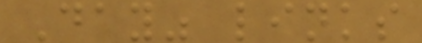Day" links
